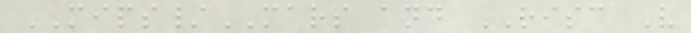MIPS/MARS and RISC V
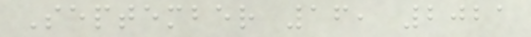September 16, 2021
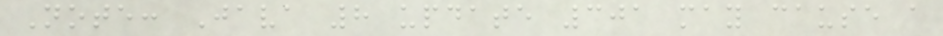Note: Java 8 update 301 may cause a
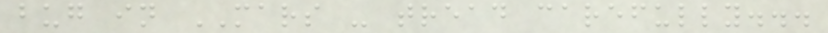bug in MARS - tread carefully...
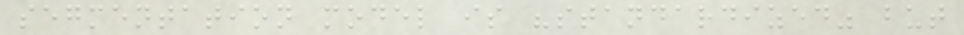segmentation model is "standardized" but
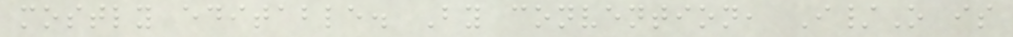mostly editable. By convention, I/O is
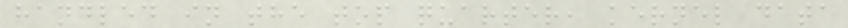handled in the top quarter, kernel data
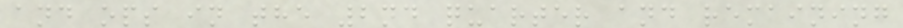and ops in the 2nd quarter and remaining
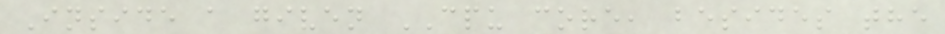Inside a given CPU core, besides the
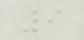9
